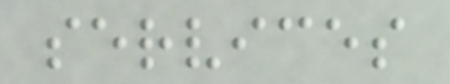services
